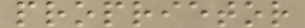proprietor
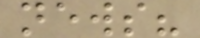news?
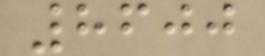8600
